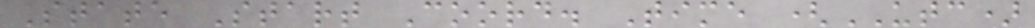State Start Coord. Time (UTC)
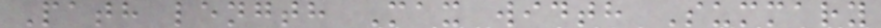Path length Max width Summary
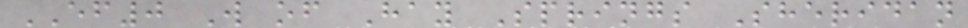EF0 W of Hay Springs Sheridan
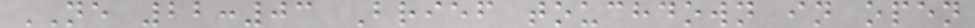NE 22:03 Brief touchdown in open
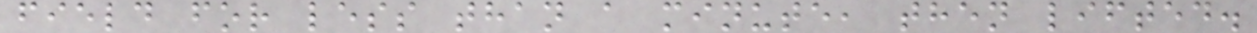field for less than a minute, then lifted.
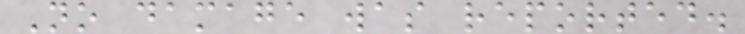No damage was reported.
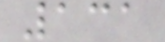131
